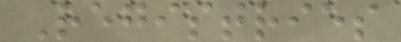Registries
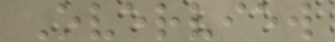Overview
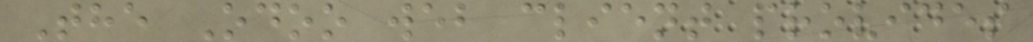The Odoo web client provides
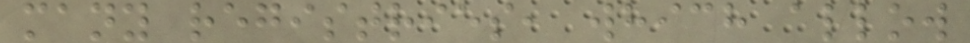many registries, which allow
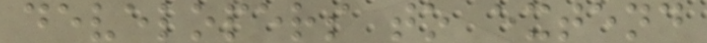developers to extend
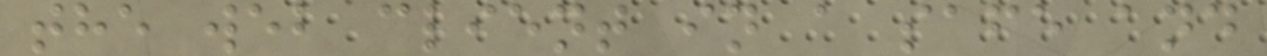the web client in a safe and
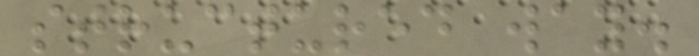structured way.
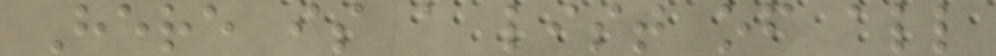Here is a list of all
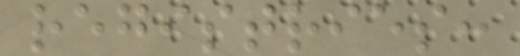registries:
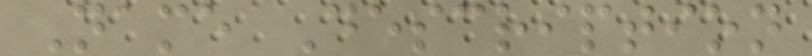Name Description
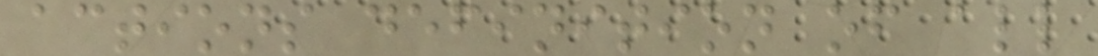actions definition of all
